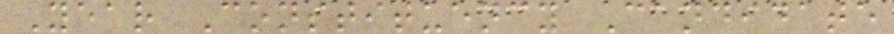Year Constituency Candidate
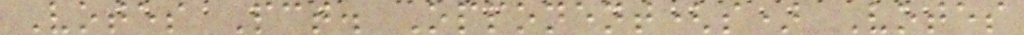Votes Pct. Opponent(s) Votes
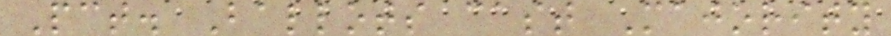Pct. Ballots cast Majority
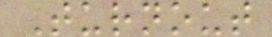Turnout
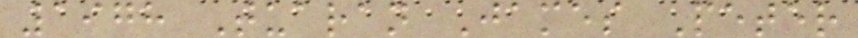1978 Tuaran James Peter
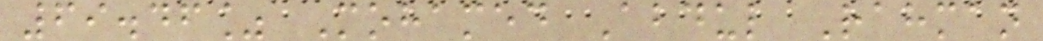69.46% Mohamed Abdul Rahman
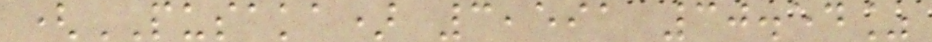(PUSAKA) 3,591 30.54%
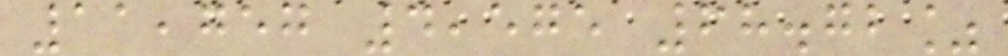11,757 4,575 68.72%
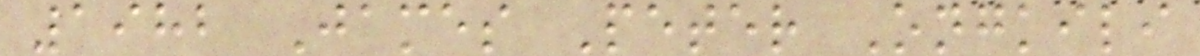1982 James Peter Ongkili
